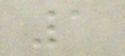1
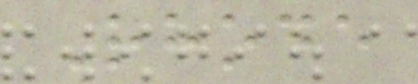Rhode
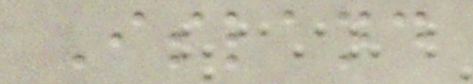Island
